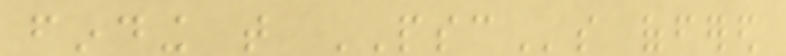finding that PSCs offered
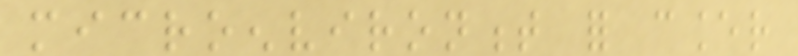microenvironment for cancer
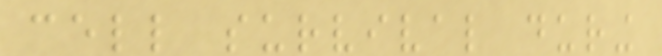cell survival during
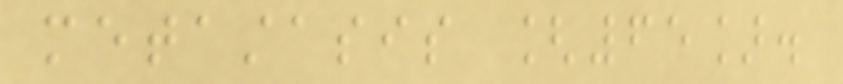metastasis [65].
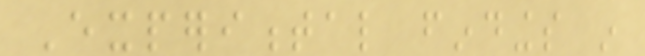Experimental findings in
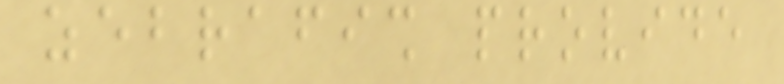zebrafish provide
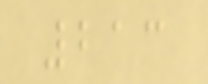213
